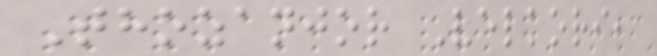Thozanjor Velkori,
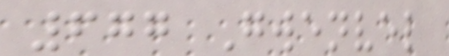677 Gwenvel
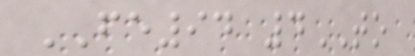FE94 4TO
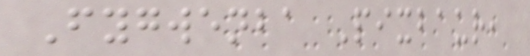Fygwenba Pixbaur,
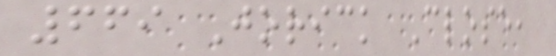669 Jorick Close,
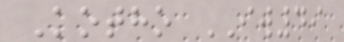Kotho IW49
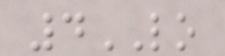4LO
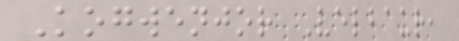Kogwenjor Velbaur,
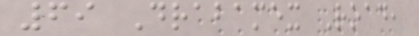69 Drabamex Road,
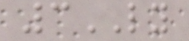3LY
